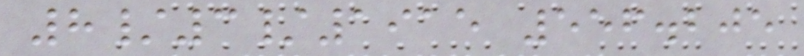8/3/1915 556.205
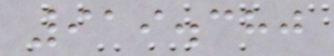919.380
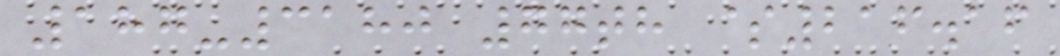187-3180 77th $216.16
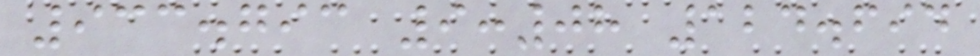933.793 9:08 124.694
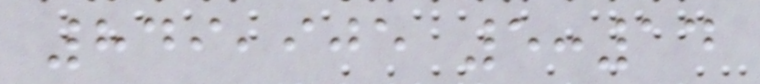849,905 5:14
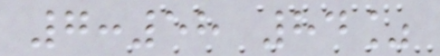7:58 84%
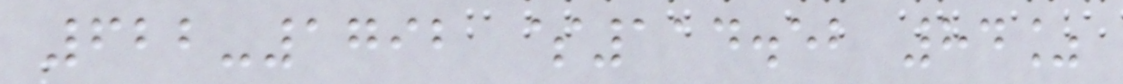622-1792 $114.52 84%
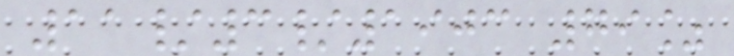11/3/1903 79%
